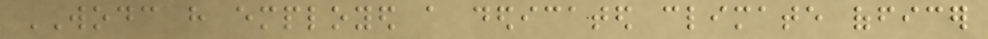WODC have employed a dedicated climate officer
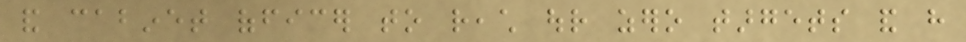and cabinet officer to reach our zero targets and have
